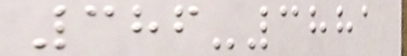386-3881
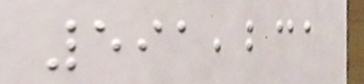591,231
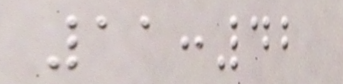11:42
